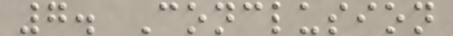7. Conclusion
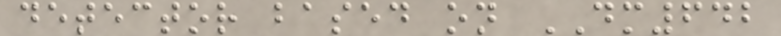detector based on DM642
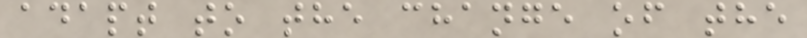adapt to the change of the
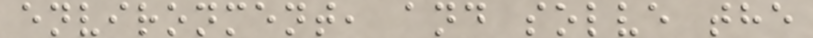environment, and solve the
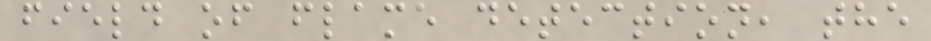field of flame detection, the
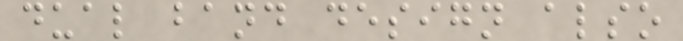dual band design also
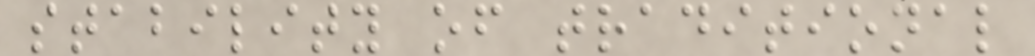stability of traditional
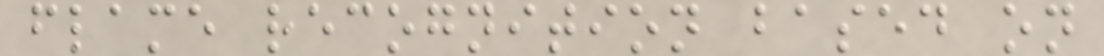flame recognition based on
